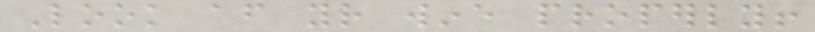Look after your wine properly!
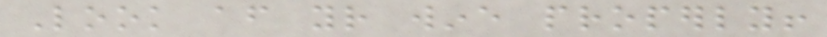Look after your wine properly!
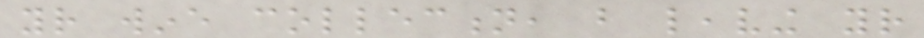your wine collection, but leaving your
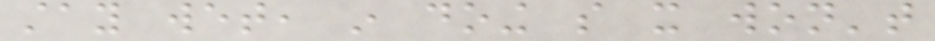stay wet, in doing so it won't
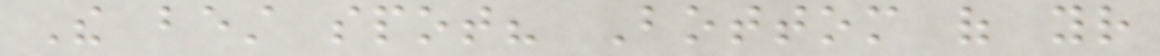The best spot? Bottom of your
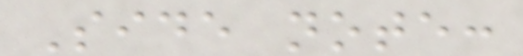Side note:
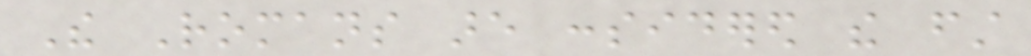The Romans are considered the first
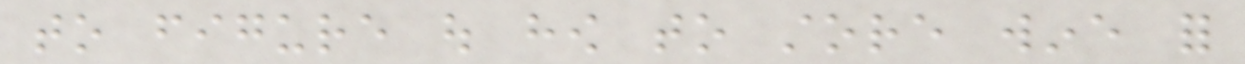to figure out how to store wine for
